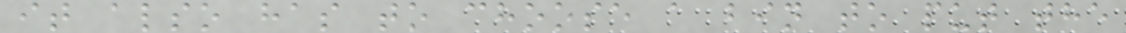it also has to choose a bin to put the
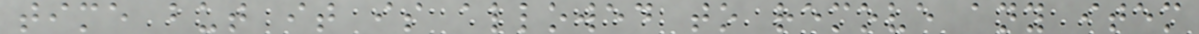time but it is allowed to remove any item
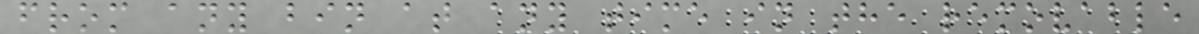from any bin at any time in the removable
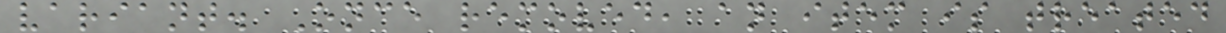variant. Once removed, an item is treated
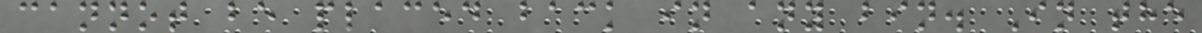cannot be placed back in any bin. In the
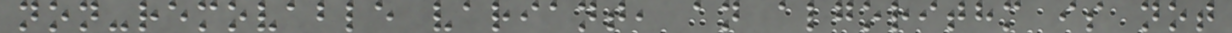non-removable variant, an algorithm is not
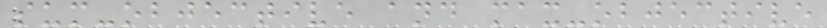sum-objective and max-objective
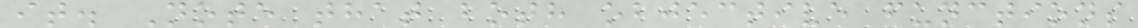it. Note that both objective functions
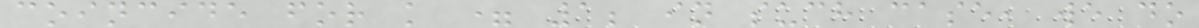coincide for k = 1; in such case, we do
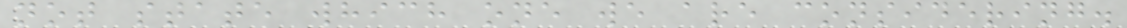not state which one we are considering.
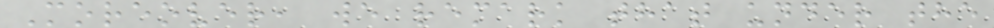Moreover, we remark that under the
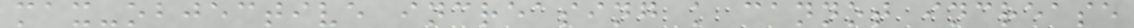max-objective increasing k cannot increase
